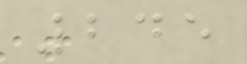245
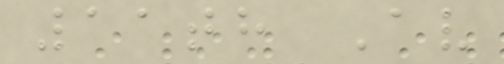11th Av
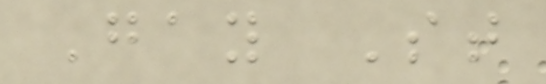Gay St
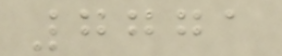7771
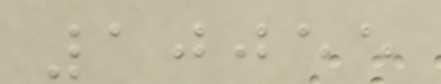10055
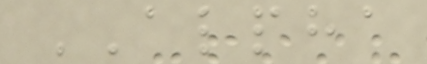ALPHA
